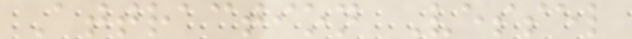Attraction Vessel
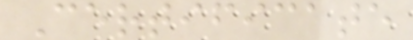Certificate
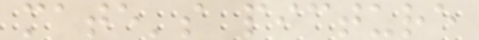mate's picture
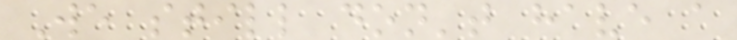We still don't have a
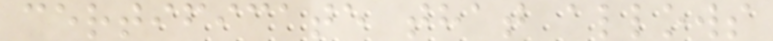certificate that allows
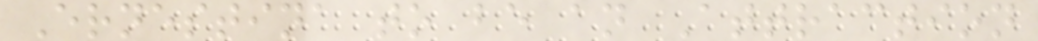Ernestina to be an Attraction
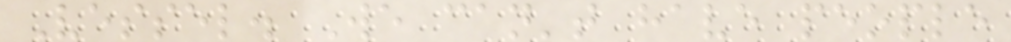Vessel. We can't have people
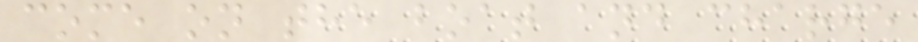come on the boat and charge
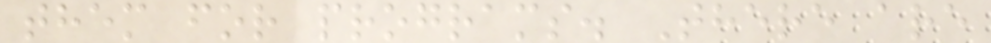them for programs. There are
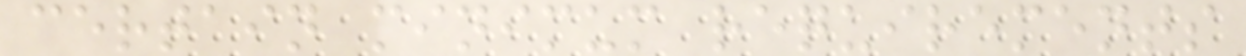certain minimum requirements
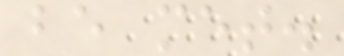be met.
